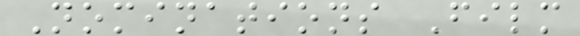Nominations Film
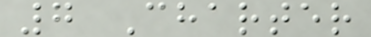7 Charter
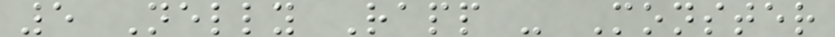5 Nelly Rapp - Monster
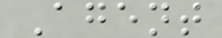Agent
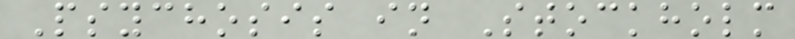Psychosis in Stockholm
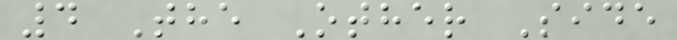4 The Other Side
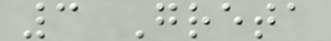3 Greta
